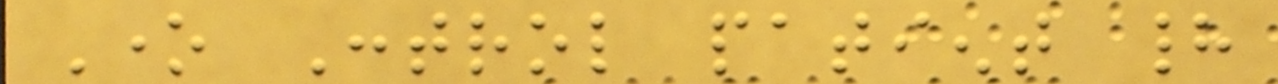One Control patient had
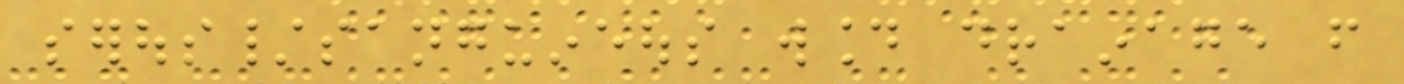serous/sanguineous wound drainage from
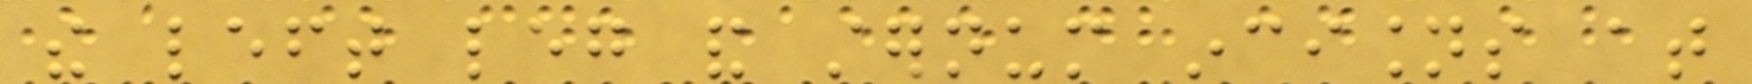the left leg and sternum incisions at
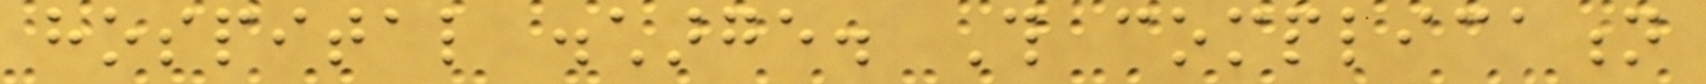hospital discharge. This complication
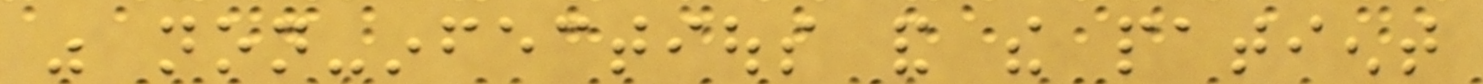was non-infectious and the patient
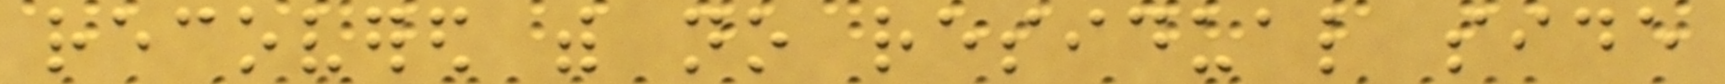recovered with no residual side
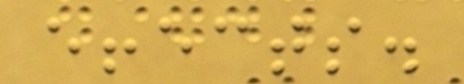effects.
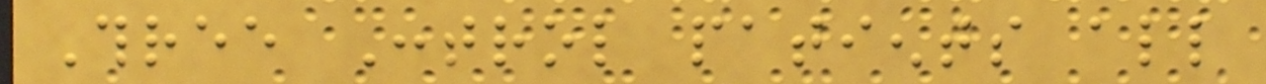Three Control patients all
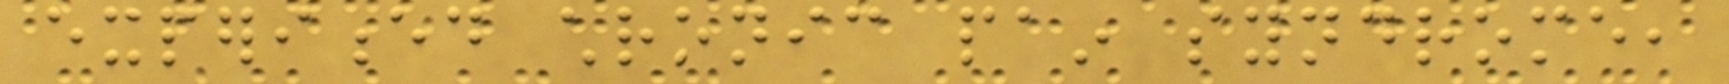experienced chronic pain syndrome,
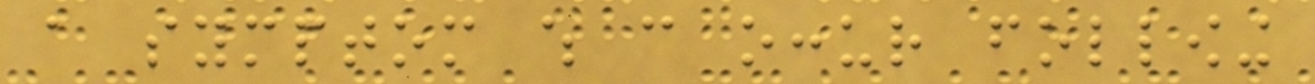a symptom which can occur following
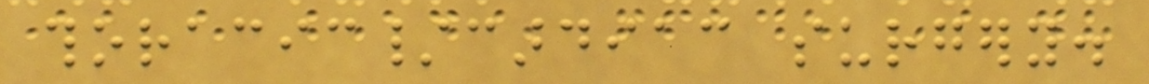thoracic/cardiac surgery.
